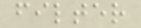filter
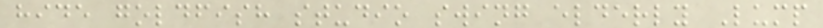hide goldfish studio swing elderly Lump
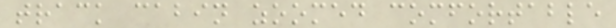track cabin zoomed comfortable
